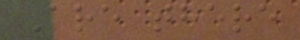Are there
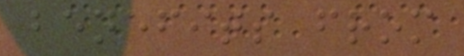benefits from
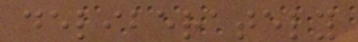deliberately
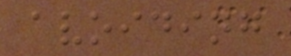avoiding
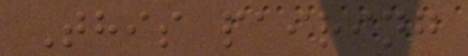This pairing
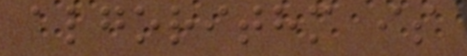algorithm is
